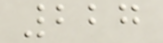227
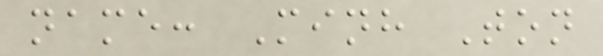name: Minh Ton
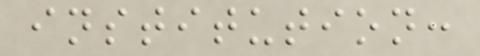institution:
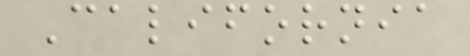California
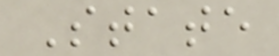State
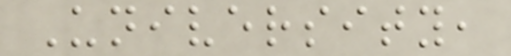University,
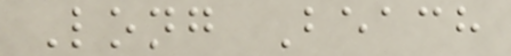Long Beach
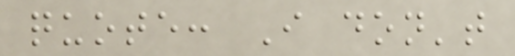quote: I don't
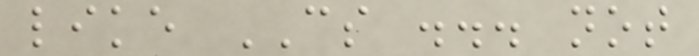like CS ... not
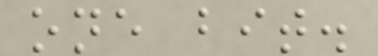one bit.
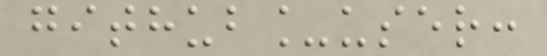github_user:
